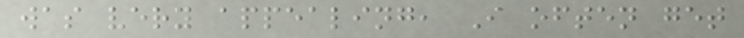was very appealing, I often get
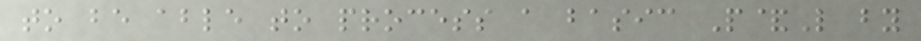to be able to process a basic P&L by
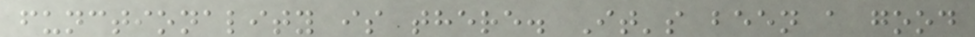functionality is there. It's been a good
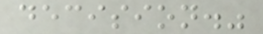decision."
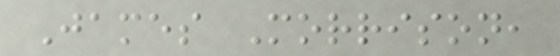James Morrison,
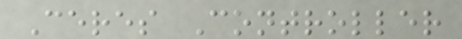Ceres Controller
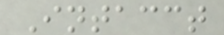Intacct
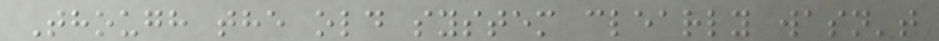Though the old system clearly wasn't
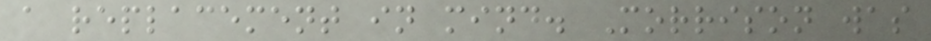a replacement in mind. Morrison was
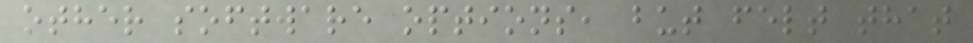other software options, but felt that
